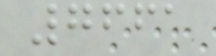7661
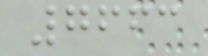7663
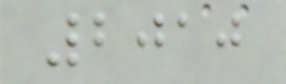2010
